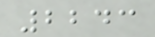2243
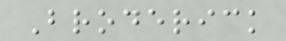Broderick
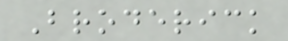Broderick
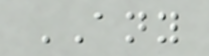ANY
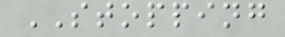STOPPING
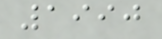1990
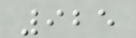925
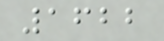1622
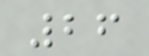26
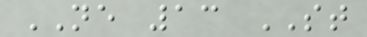NE 13 ST
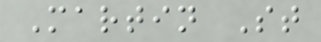Martin St
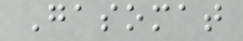Gasomat
